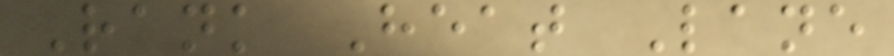Rank Heat Lane
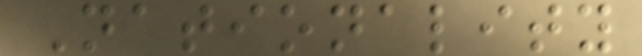Nationality
